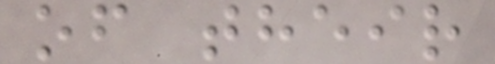of their
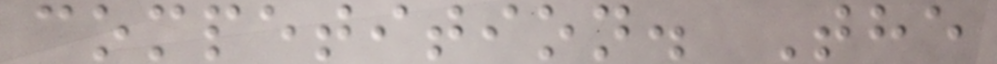competition. The
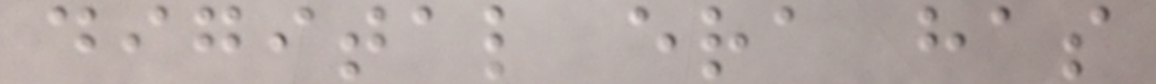digital era has
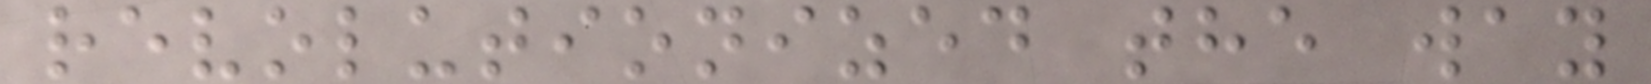revolutionized the way
